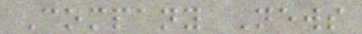Company News
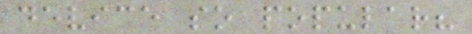device so popular?
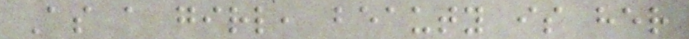As a girl, beauty is her
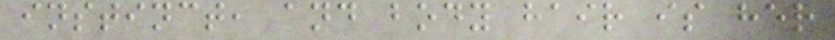instinct, and body hair is her
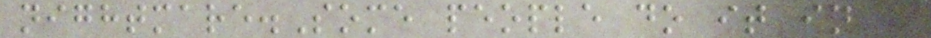nightmare.Some people do it in a
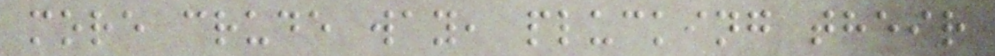more crude way, plucking their
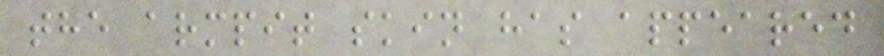the armpit skin has appeared
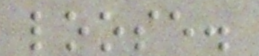loose.
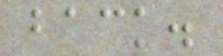back.
